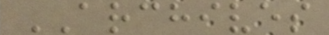ARCHIVES
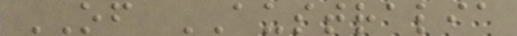OF AUSTRALIA
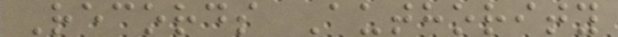Records Authority
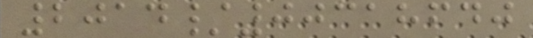2014/00318640
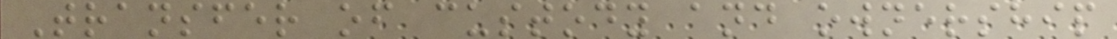Transfer of custody and ownership
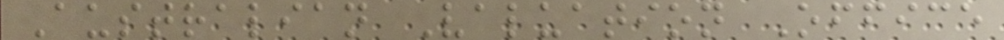Australian Valuation Office
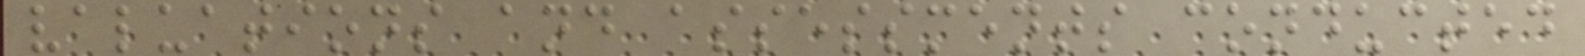valuations and assessments conducted
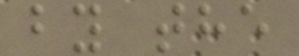by the
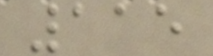115
